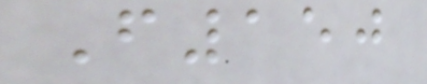F150
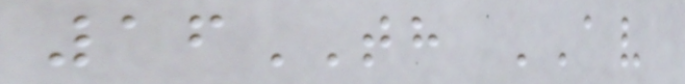16TH AV
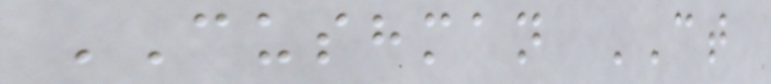CUSHMAN CT
